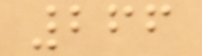266
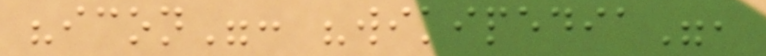"icon": "wikipedia",
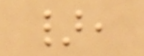},
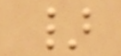}
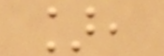],
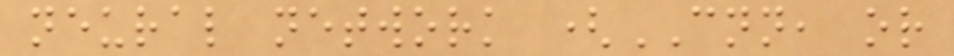neural network (CNN, or
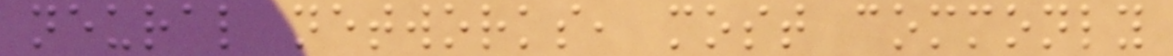neural networks, most commonly
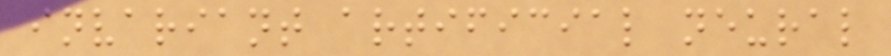invariant artificial neural
